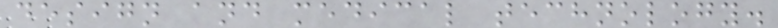design and medical technology.
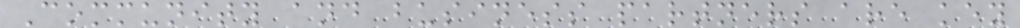Community and business partners are key
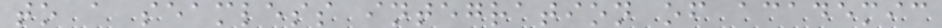to a seamless integration of academic
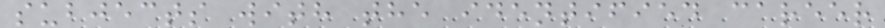subjects with the identified career
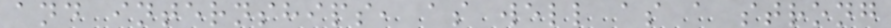and internships, as well as a strong
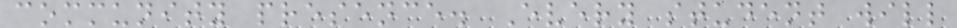community presence. Every student will
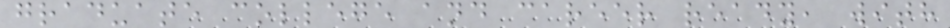graduate college and career ready, with
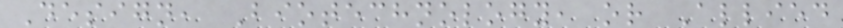Design, Biotechnology, or Allied
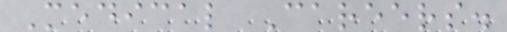Medical Careers.
